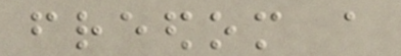freedom a
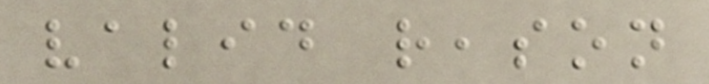valid reason
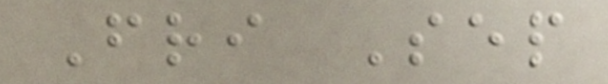Fri Sep
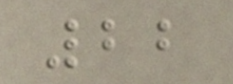22
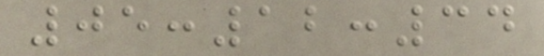05:12:34
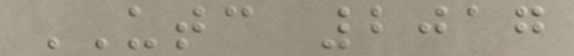UTC 2017
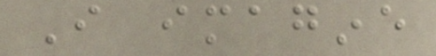I imagine
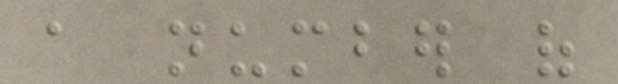a number of
